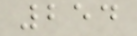254
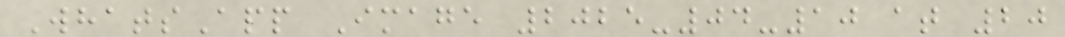WhatsApp Image 2025-04-10 at 20
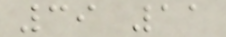39 11
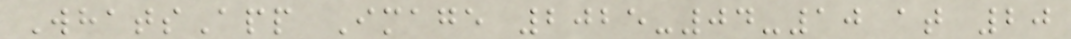WhatsApp Image 2025-04-10 at 20
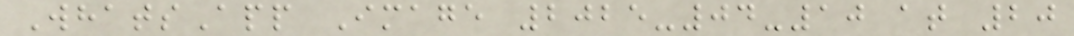WhatsApp Image 2025-04-10 at 20
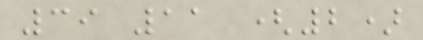39 11 (2)
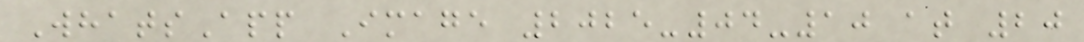WhatsApp Image 2025-04-10 at 20
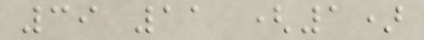39 11 (1)
